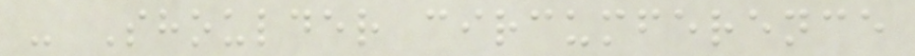- Shoulder circumference
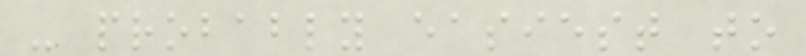- probably easiest to
